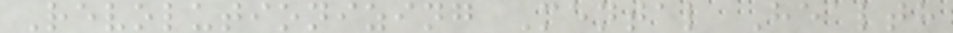Revolutionizing Mental Health
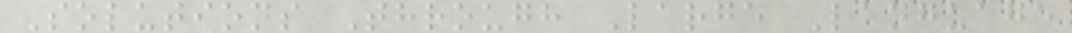Solutions Through Large Language
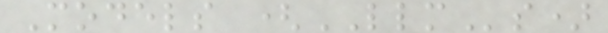Models (LLMs)
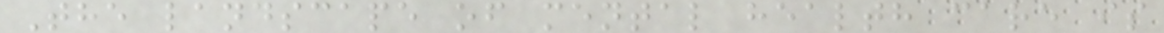The landscape of mental health care is
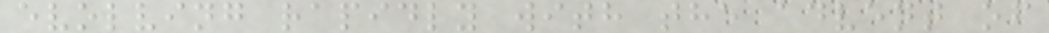evolving rapidly with the advent of
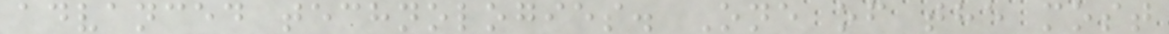advanced technologies. One of the most
